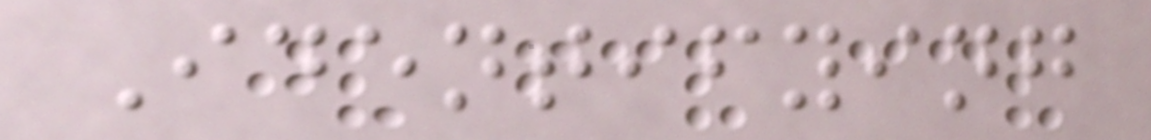Identifying
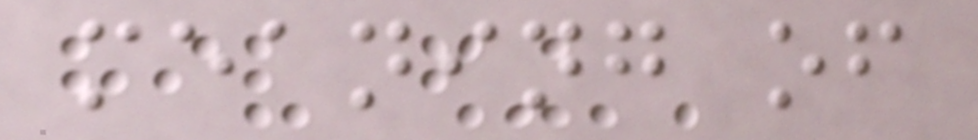meaning of
